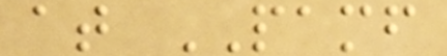at PAMF
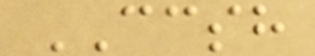CCSH
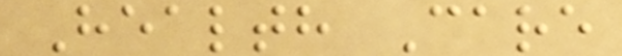Health Care
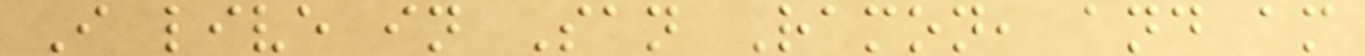I live in San Ramon, and am
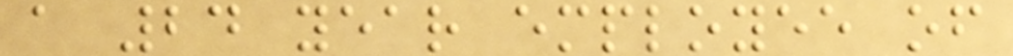a 24 year employee of
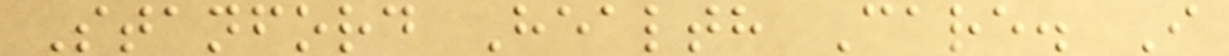Stanford Health Care. I
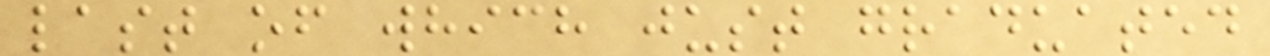last of which just graduated
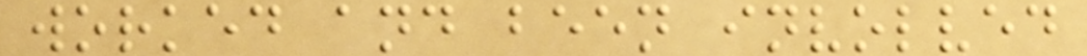worked and been involved
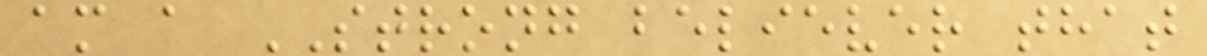am a STRONG believer that
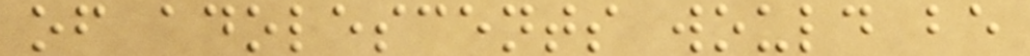of adolescents would be
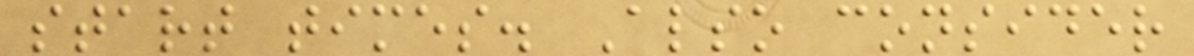start times. Also consider
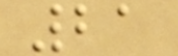21
